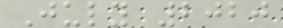July 2020
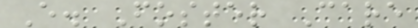E. Foster Care
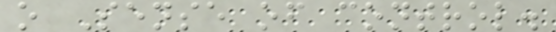o Sense of control.
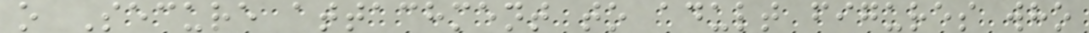o Secure attachment to adult figures who
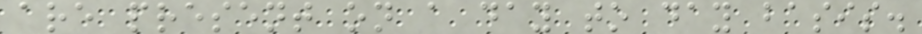are present on a day to day basis.
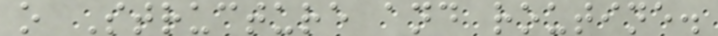o Structure and routine.
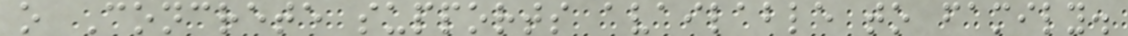o Concrete supports available to family.
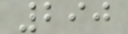290
